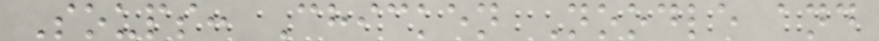Soups: Chicken Noodle and
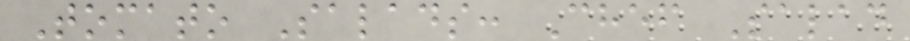Tomato Salads: Chef Salad
